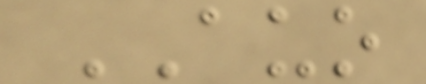AUO
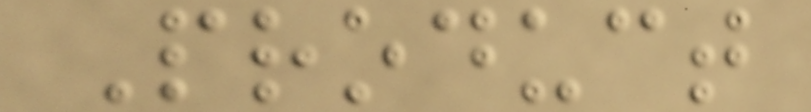Product
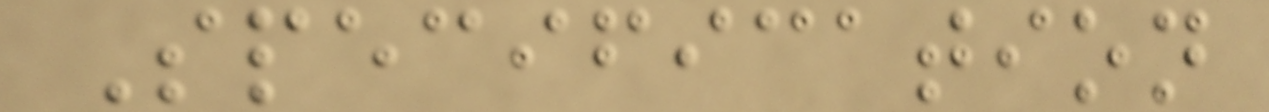Specification
